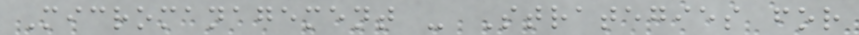Micromanagement - Strategies for
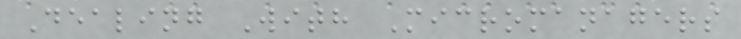Dealing With Micromanagers
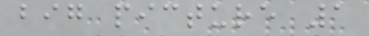big picture 1
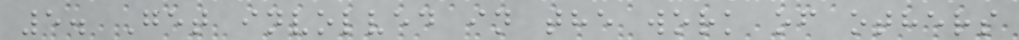5. Get involved in the work of others
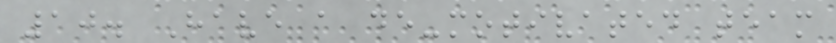10. Have a de-motivated team
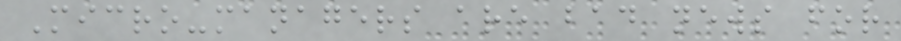Micro-managers are bad news for
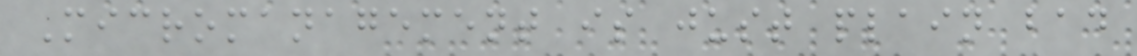Micromanagement is just plain bad
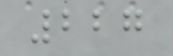227
